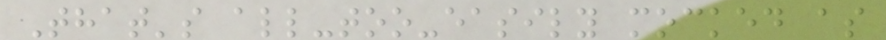That's all-too-easily mocked as
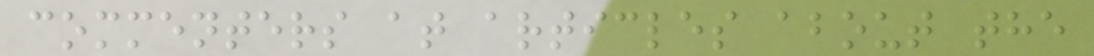commenters at articles about the
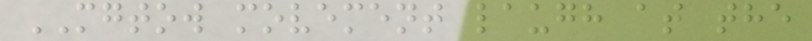MGTOW movement laugh at the
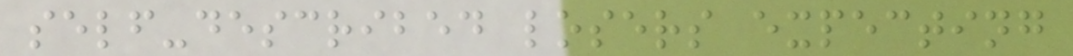self-described losers expecting
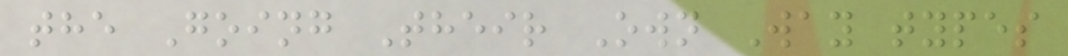the Going Their Own Way types
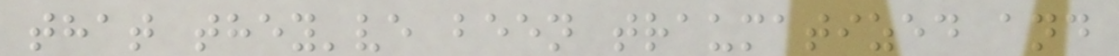that they've been traumatized and
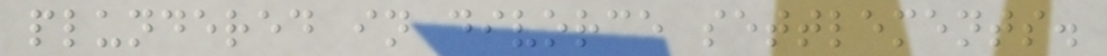plundered in divorce settlements.
